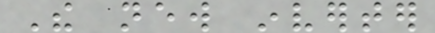The new inverter
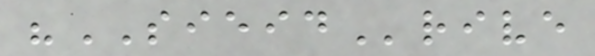"SIEIDrive
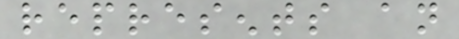represents an
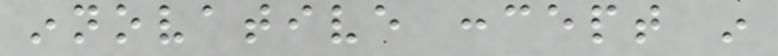innovative concept in
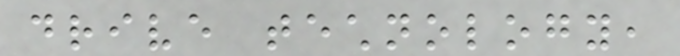drive technology,
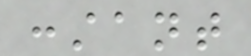constant
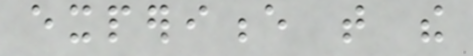experience that the
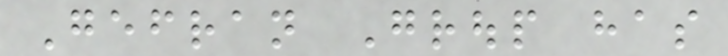Gefran Group has
